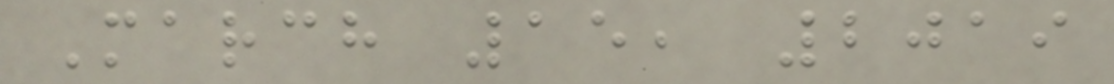March 15, 2019
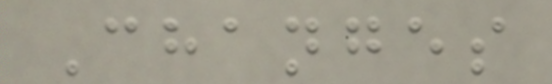Changes
